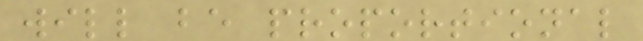will be proportional
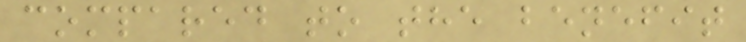compared to the benefit
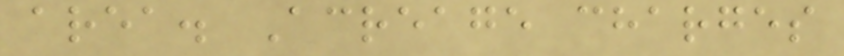area. Acreage charges
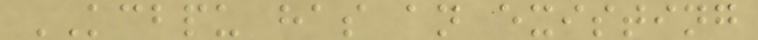KCBPU has an existing
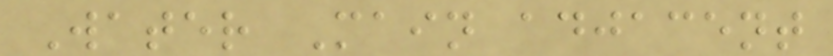Water Main adjacent
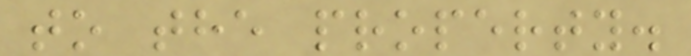to the property.
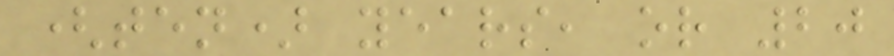(ten) years, or 20
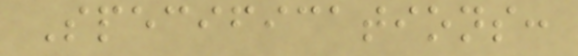Specifications:
